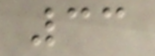33
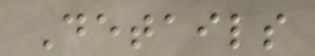Details
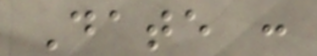Date :
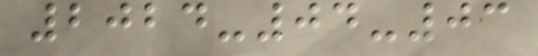2024-04-03
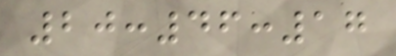20:46:17
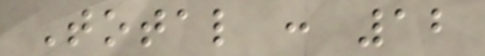Total : 12
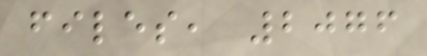files, 2076
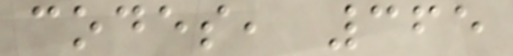codes, 365
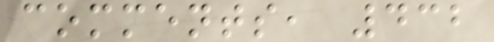comments, 432
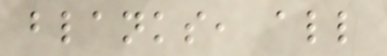blanks, all
